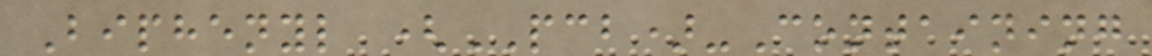Biphenyl (PCB)-Containing
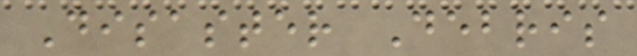Disaster Debris
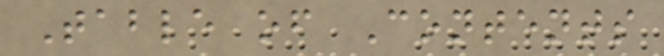Table of Contents
